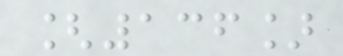[136]
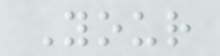Your
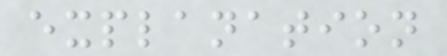explanation
